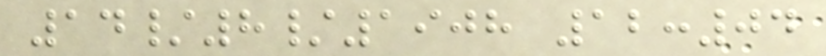14/8/1908 12:04
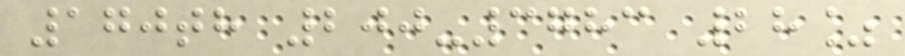170th 200-3783 28%
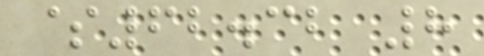$62.32 8
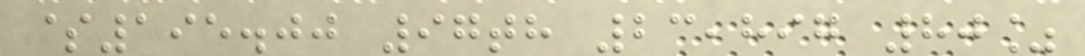$195.00 97th 23,897 80%
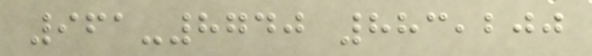961-8740 883,200
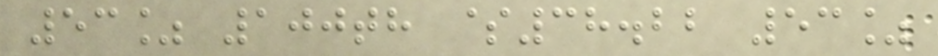53% 100th $38.22 53%
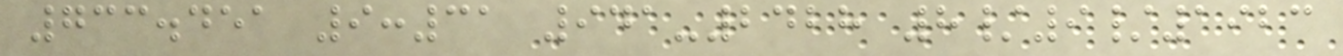733.451 9:31 941-2428 8/9/1923
